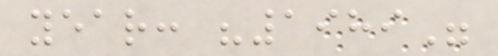year: "1989"
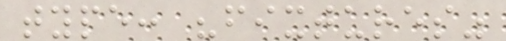type: "fixtures"
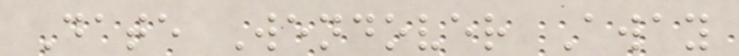Date Wendover Away
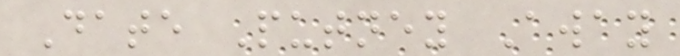Date Putney Away
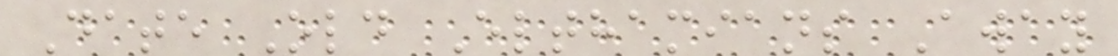Date Old Elthamians Away
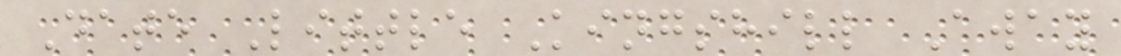Date Little Kingshill Away
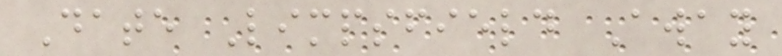Date Limpsfield Away
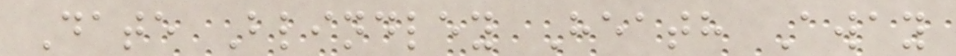Date Blindley Heath Away
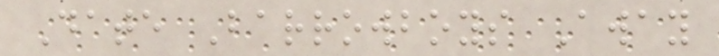Date Barrowboys Away
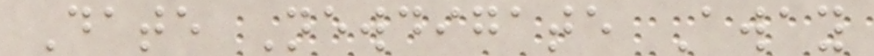Date Newdigate Away
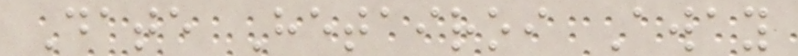Date Hetairoi Away
